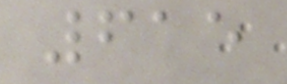615
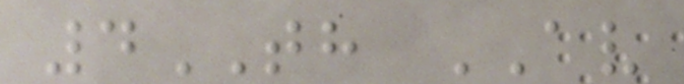4TH AV
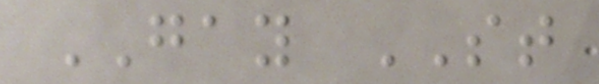GAY ST
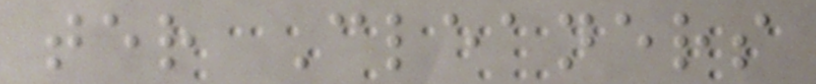ter Cleaners
